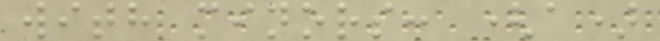with minors: (a)
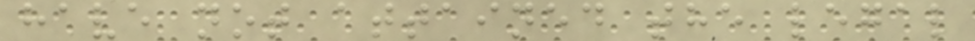have not attained the legal
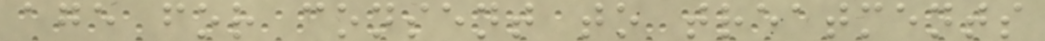age for consent to treatments
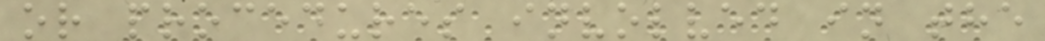or procedures involved in the
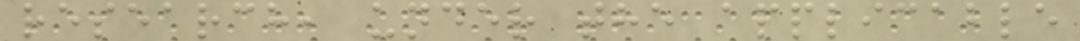research, under the applicable
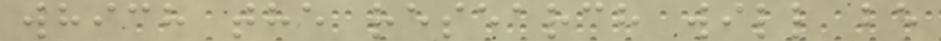which the research will be
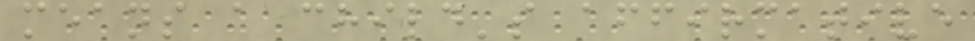means a child's affirmative
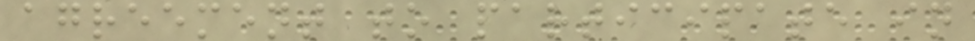agreement to participate in
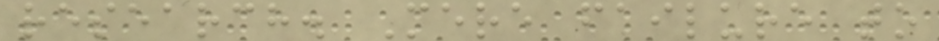research. Mere failure to
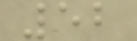52
